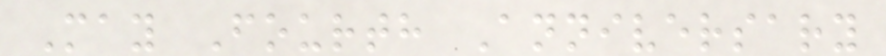May Fourth Anniversary
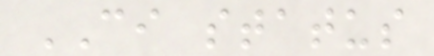CI status
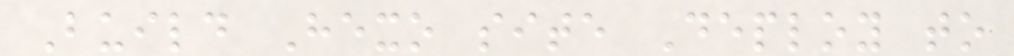Build Hexo site Deploy to
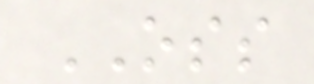OSS
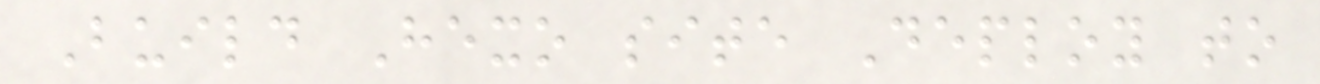Build Hexo site Deploy to
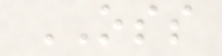OSS
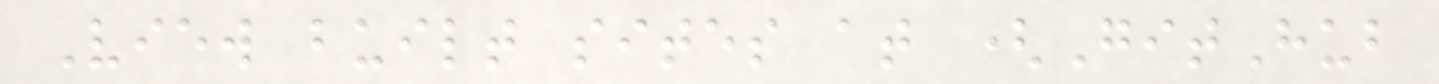View built sites at (GitHub
